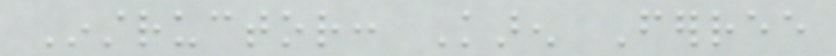Instructor: Karen Ferree
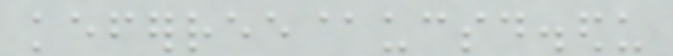keferree@ucsd.edu
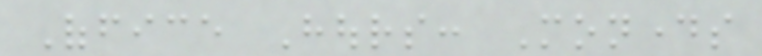Office Hours: Mondays
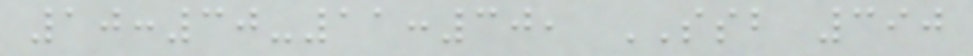10:30-11:30, SSB 390
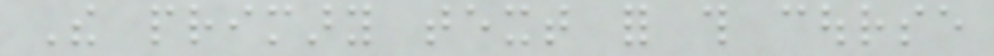The primary text for this course
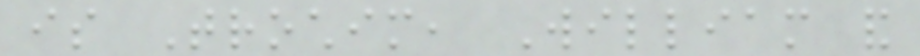is Trochim, William and
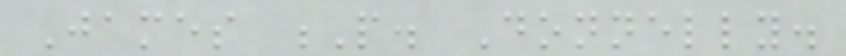James P. Donnelly.
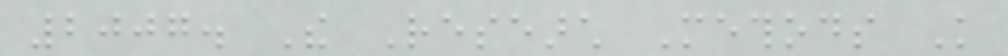2007. The Research Methods Knowledge
